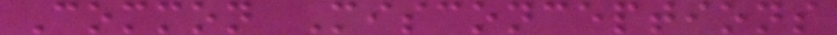Common Misconceptions
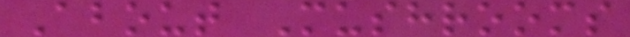About Mushrooms
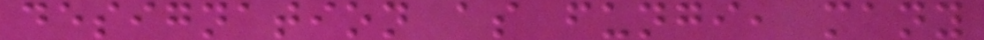designation as fungi, many
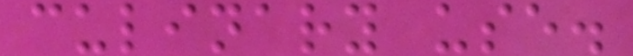culinary use.
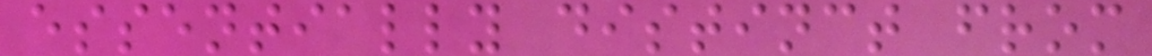essentially distinct from
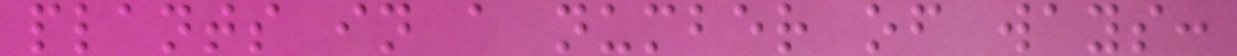plants in a number of ways:
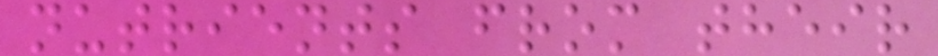nutrients from their
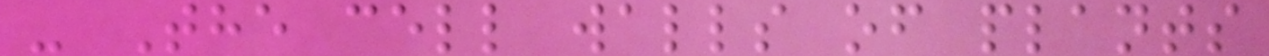- The cell walls of plants
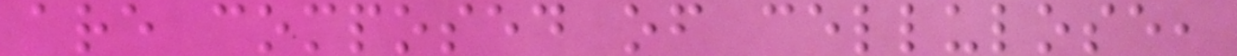are composed of cellulose,
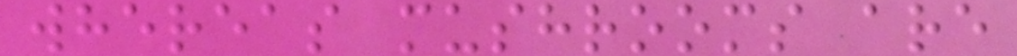whereas mushrooms are
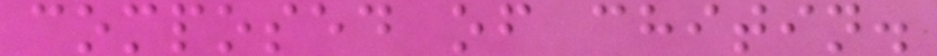composed of chitin.
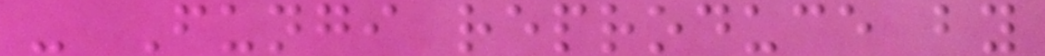- Fungi reproduce by
